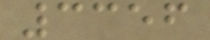3356
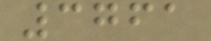3761
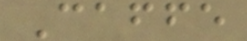Caffe
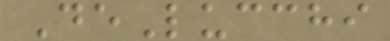DeLucchi
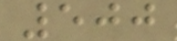500
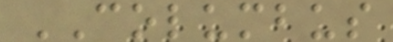COLUMBUS
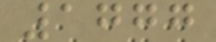1777
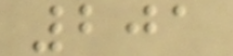201
